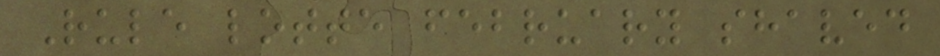Rule lotte february shaved
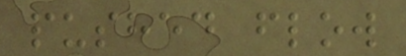pushed flow
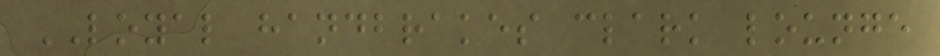LOYAL handbrakes clark lounge
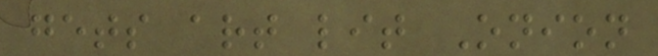gets art lit Onion
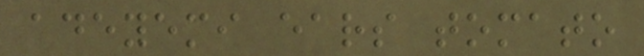adeyemi ears tomato
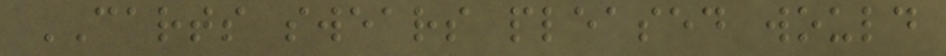CARTS swears pleased would
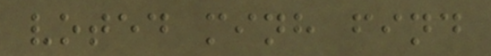voted minh find
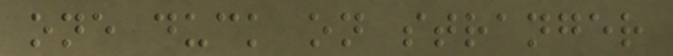one duck on stranger
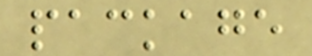package
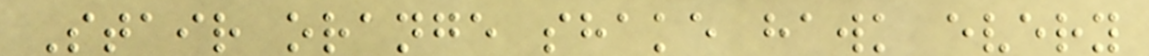Stair orange shake hawk every
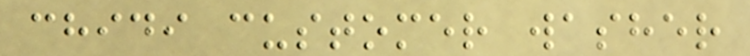chidi customer washer
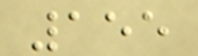155
